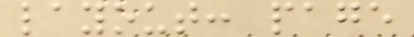layout: page
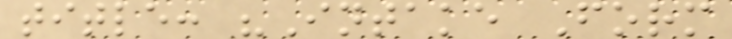title: "Intake Form
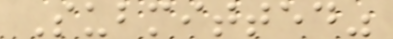Submitted"
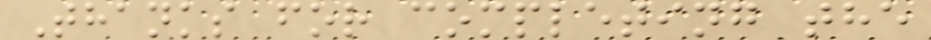Thanks for completing the
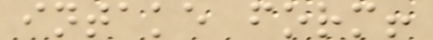intake form!
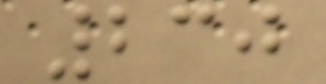230
